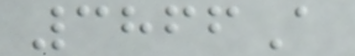3866A
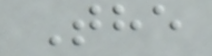The
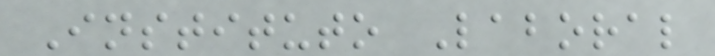Instituto Laboral
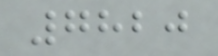7820
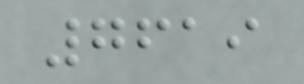7619
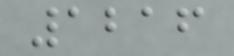1216
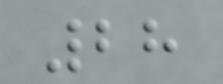28
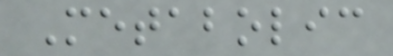Metabolic
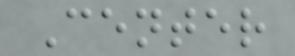Center
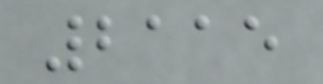2115
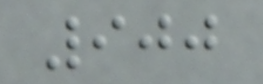900
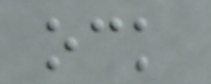ock
